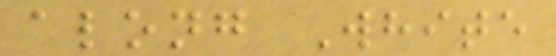along White
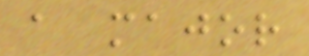a major
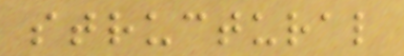structural
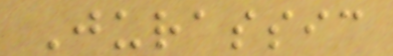Jurassic
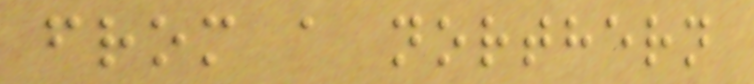from a northern
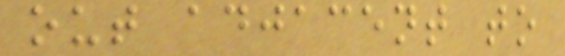out adjacent to
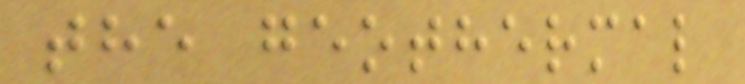the geothermal
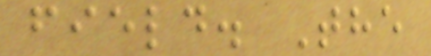field. The
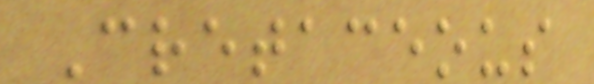Cretaceous
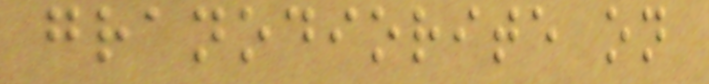granodiorite on
